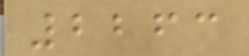2263
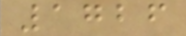1726
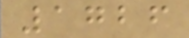1726
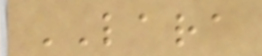LARA
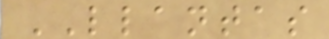LLANTAS
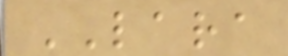LARA
